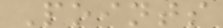Points
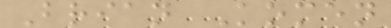Brian Komen
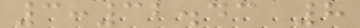3:32.43 8
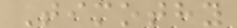Timothy
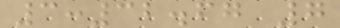3:32.67 7
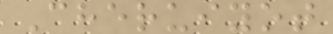Cheruiyot
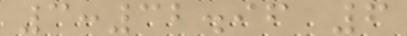3:32.96 6
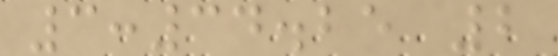3:34.25 2
